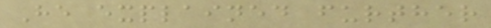He explained further
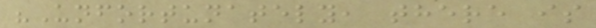"Unfortunately, there is
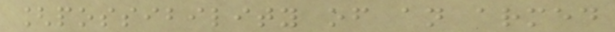[possibility of an armed
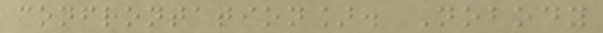confrontation]. Nobody
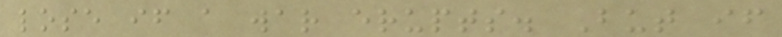lose if a war erupts. But if
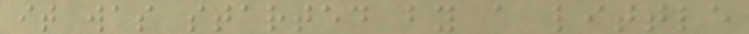it was started by a little
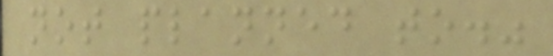not planned to."
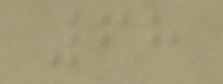68
